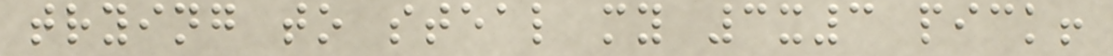trying to steal my 3x3 pick!
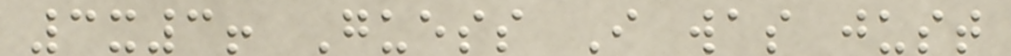3x3! Guess I was just
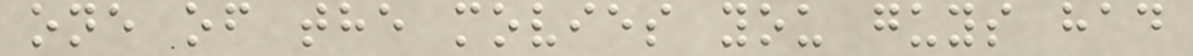one of the movies you guys had
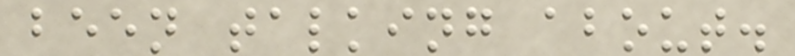been talking about.
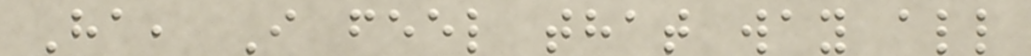Ha, I feel that way all
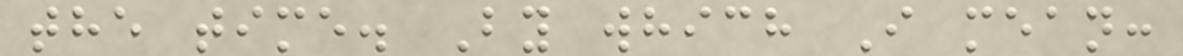the time. By which I mean:
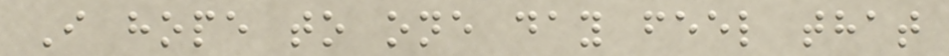I hope to one day feel that
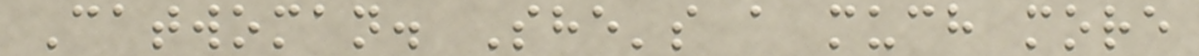Catwoman. She's a much more
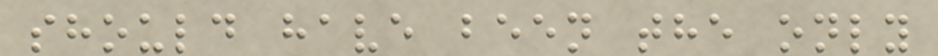should have been the only
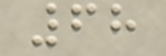68
